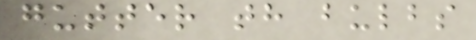gutter th bulbs
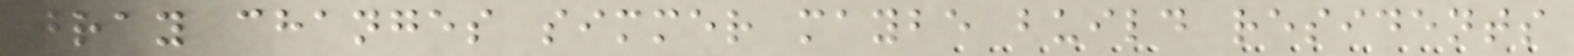gray changes simmer maybe build residents
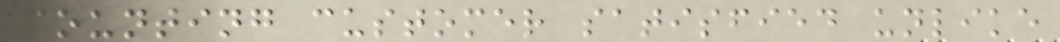counting customer satisfied unlike
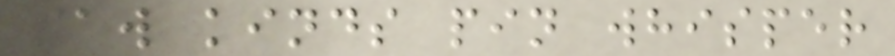saw kinds pin whisper
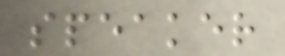speaker
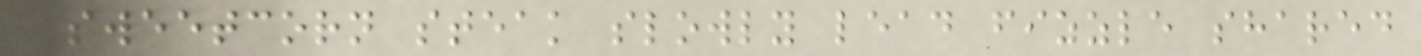Sweetcorn steak slowly lead fizzle shared
